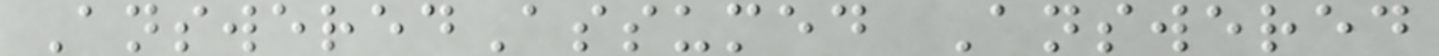AnsweredAssumed Answered
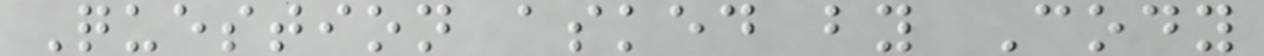Question asked by Cody
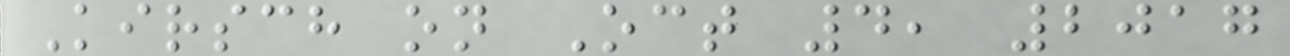Kirsch on Oct 4, 2017
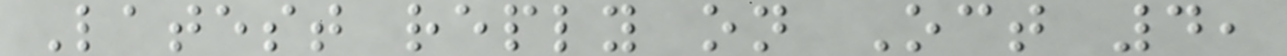Latest reply on Oct 4,
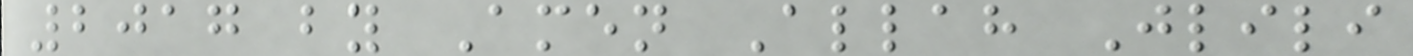2017 by Amen Allah Jlili
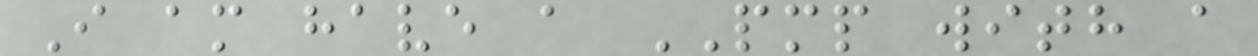I am have a PMP with a
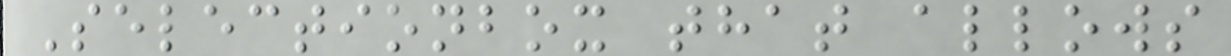Selectionbox that allows
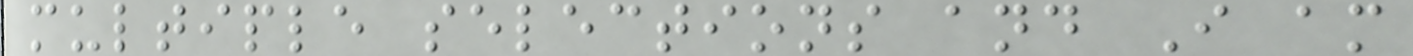multiple selections and I am
